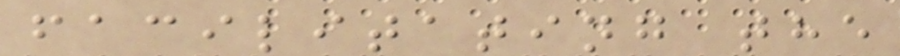facilitating the
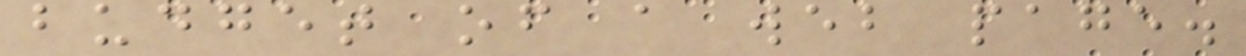budget of a web page.
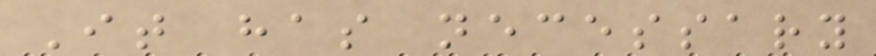It has necessary
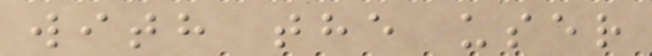with the user
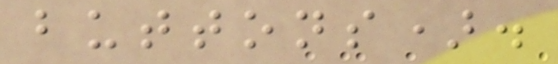buttons).
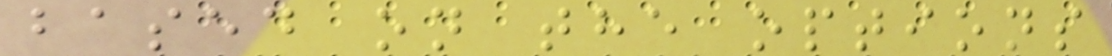based on the options
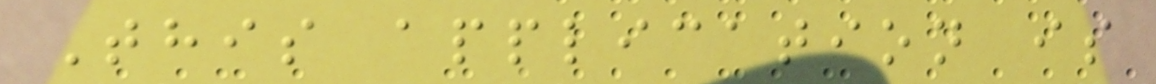This application is
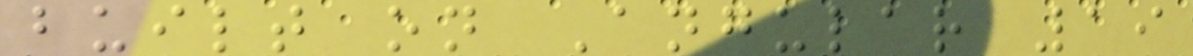built on Angular 19
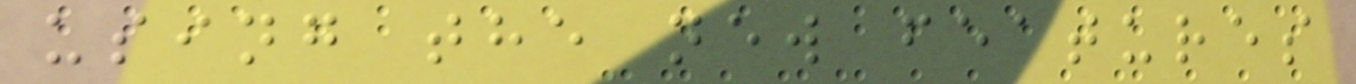using the new features
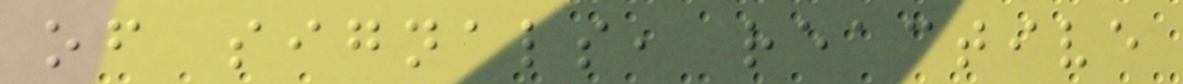of signals, reactive
